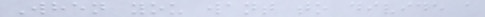When you want to divide a
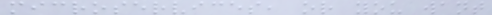microservices, or you want
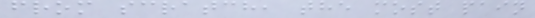from scratch, the most pain
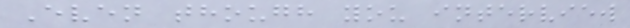Even though you interview
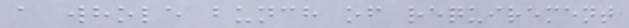a whole bunch of requirement
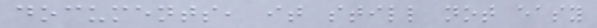documents, it still not easy
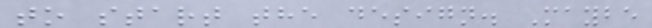to start the design. Maybe
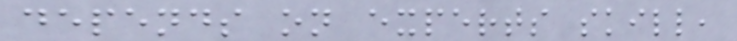depends on experts skill,
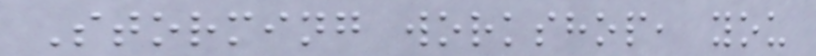Storming workshop, you
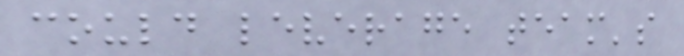could leverage team's
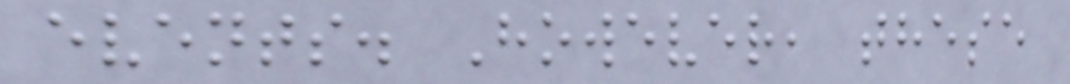events. However, these
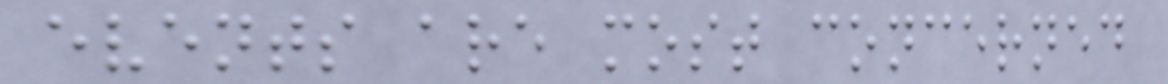events are most concerned
